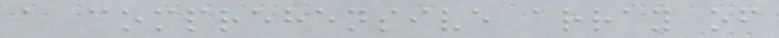a comprehensive array of
